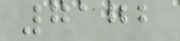7172
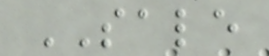SALE
